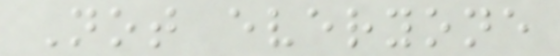Not everyone
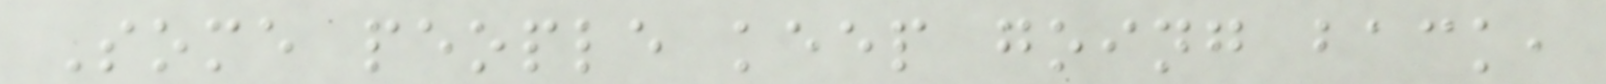Some people keep going back,
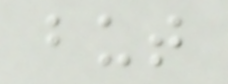but
